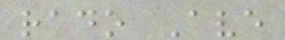rado Ave
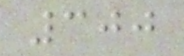300
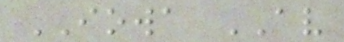IOWA AV
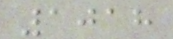1018
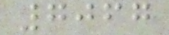7067
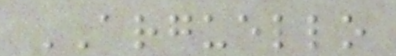ARGUELLO
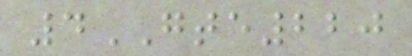4GTE220
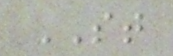ST
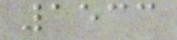1533
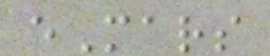eMars
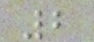2
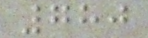780
